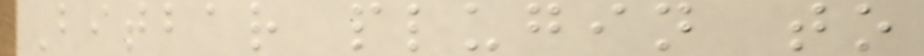Bitbar plugin to
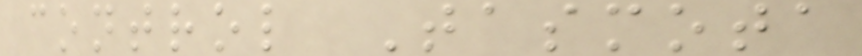control Tasmota
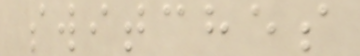switches
